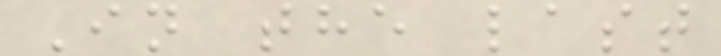In the last
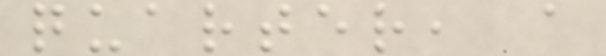quarter, a
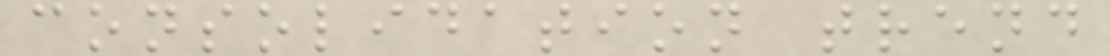consolidation trend
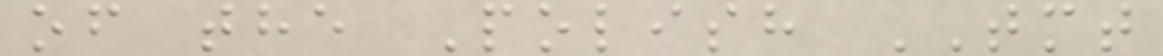of the Polish TMT
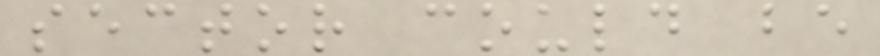sector could be
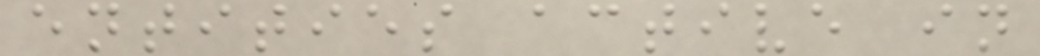entities active in
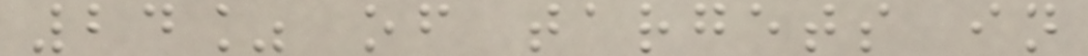24% of targets in
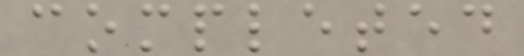completed
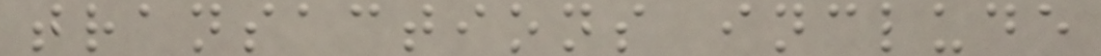transactions include
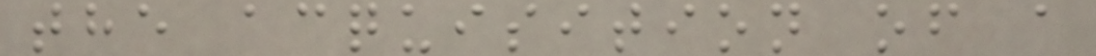the acquisition of a
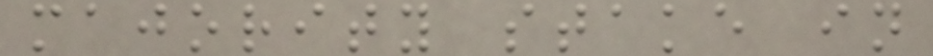majority stake in
